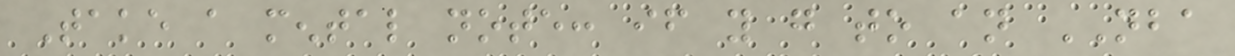Take a mental note: if you go to an NBA
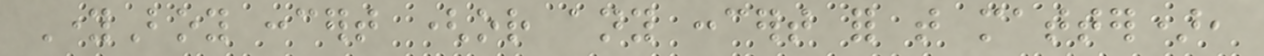YoungBoy concert (or any concert for that matter),
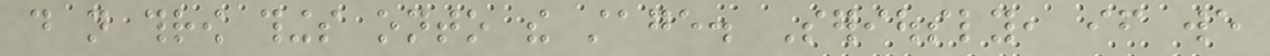do not throw things onto the stage. Seriously, if we
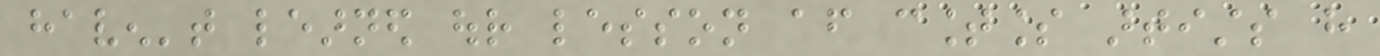haven't learned our lesson after countless artists have
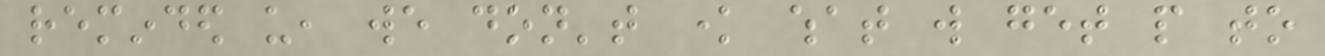reminded us, we don't know what will get people to
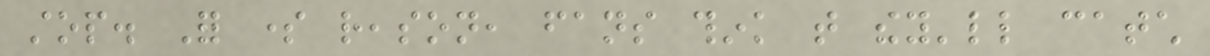stop. For some reason, fans think that they'll catch
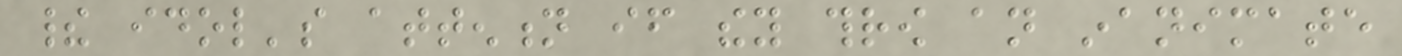their idol's attention if they throw an inanimate
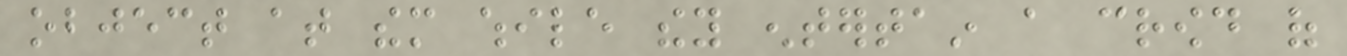object at them while they entertain a crowd of
